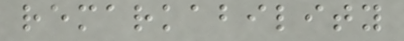remarkability
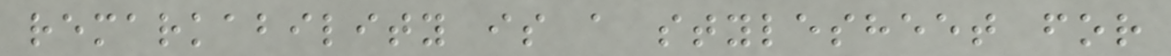remarkability is a stylesheet for
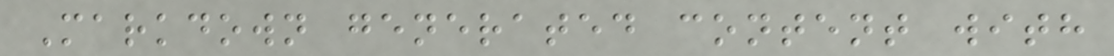Markdown generated content with
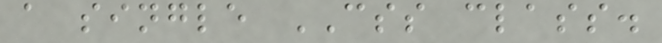a single CSS class.
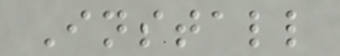Install
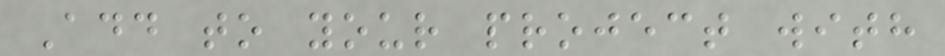Add to your project with
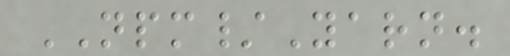NPM/Yarn.
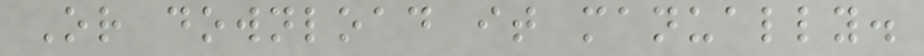Or download it manually.
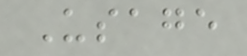Usage
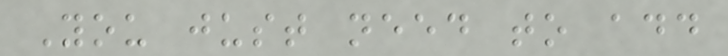You just need to add
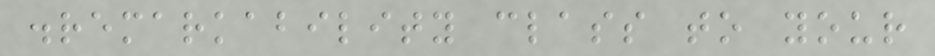.remarkability class to your
